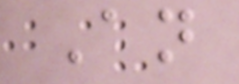An
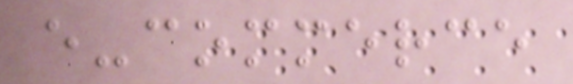e-commerce
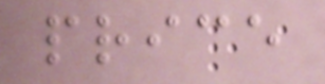price
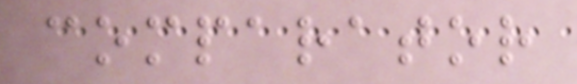comparator
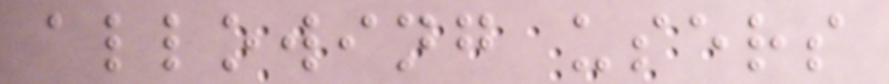allowing users
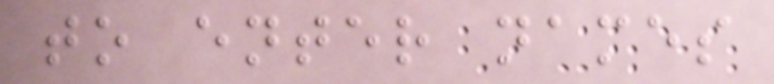to enter names
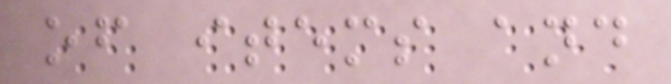of items and
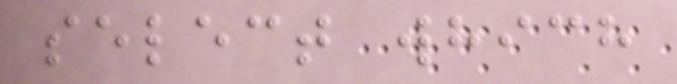select which
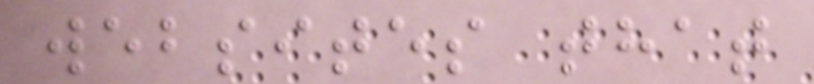websites that
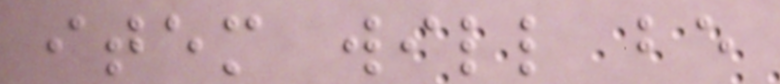item will be
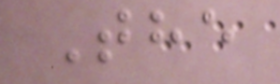The
